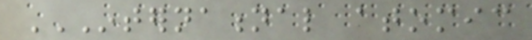INTERNATIONAL ATOMIC
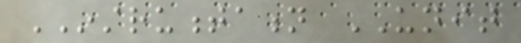INSTRUMENTATION UNIT
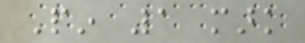Pin 1 mark
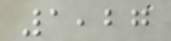1,27
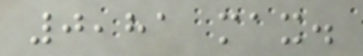0,81 max.
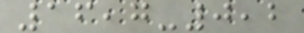16,7-0,2
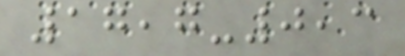17,7-0,3
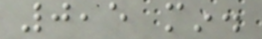0,5 min.
